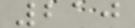210
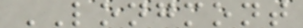LONGMONT
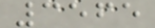3565
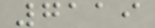7119
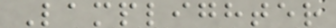Lamplighter
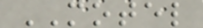MOTEL
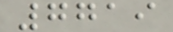7719
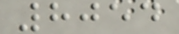8054
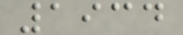1934
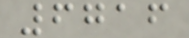6716
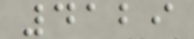4129
